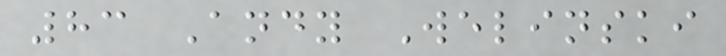83 Andy Welinski
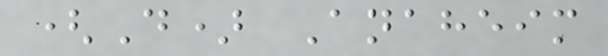(D) Anaheim
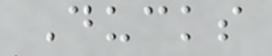Ducks
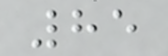85
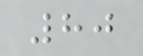80
